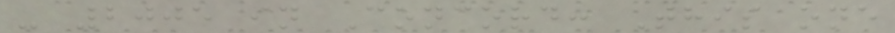- 2005 in Concord: This one
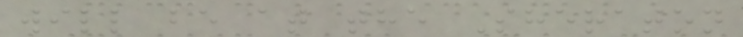will be at the Sheraton
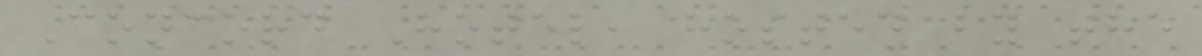Concord Hotel, hosted by the
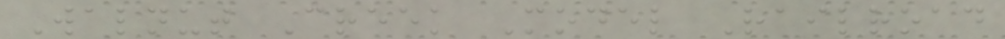Walnut Creek Model Railroad
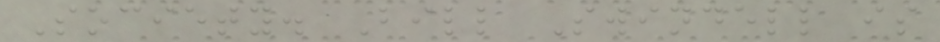Society. Bill Swindell is
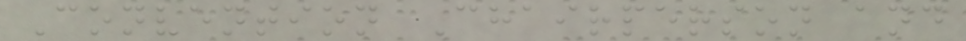Convention Chairperson and
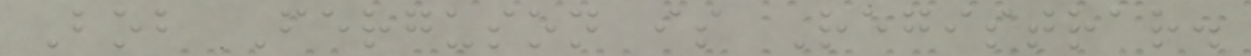Bob Ferguson is Registrar.
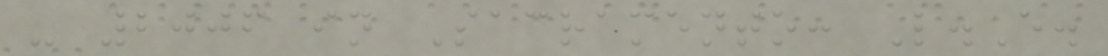- 2006 in Sacramento: L.E.
